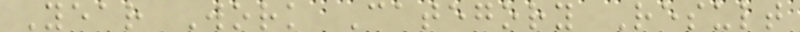Year Work Category Result
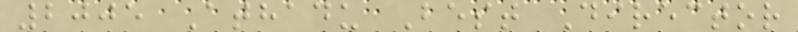2005 Athadu Best Director
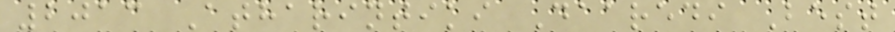2013 Atharintiki Daaredi Best
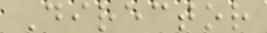Director
